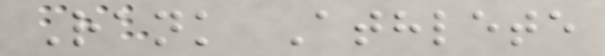Rank Athlete
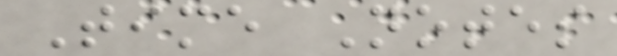Time Notes
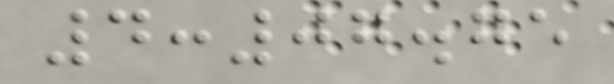4:07.75
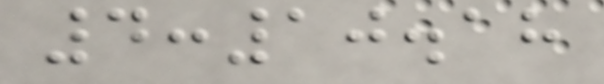4:10.18
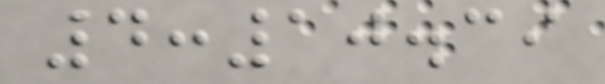4:10.39
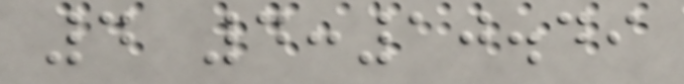4 4:10.49
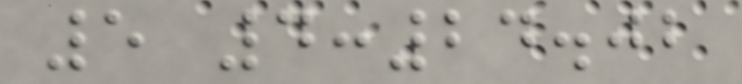5 4:24.02
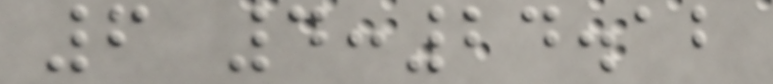6 4:24.12
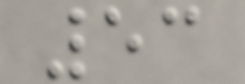53
